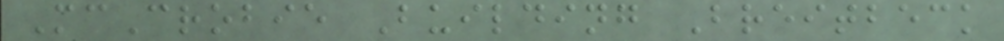McCrobie Building Breitbeck
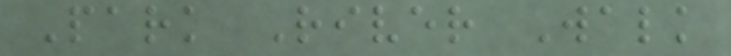Park River Walk
